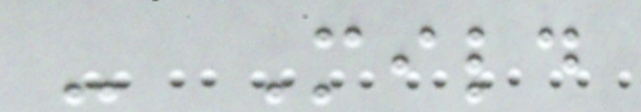- Mild
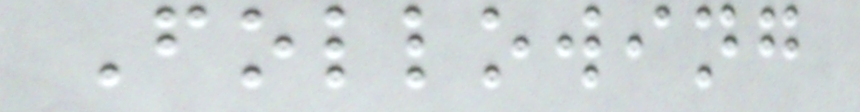Following
